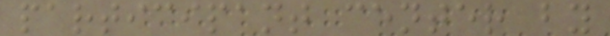participant center by
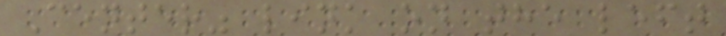Center" link on the left
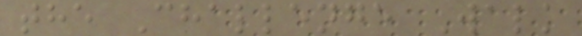the Challenge Walk
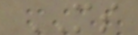MS
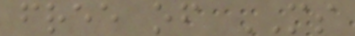free of MS
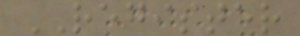REGISTER
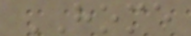HOME
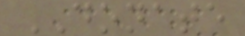DONATE
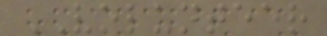VOLUNTEER
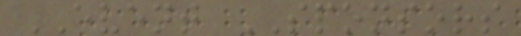EVENT SPONSORS
